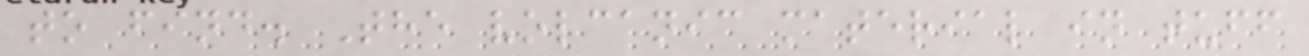to find. The volcanic material in tuff
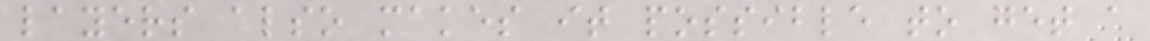layers also makes it possible to get a
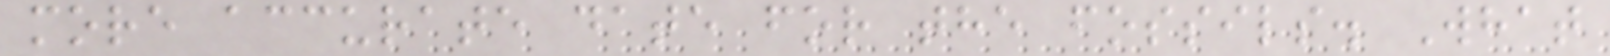more accurate date for the fossils. What
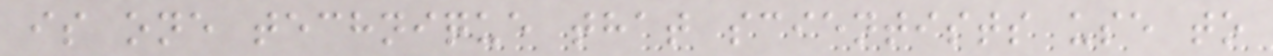is one technique that scientists use to
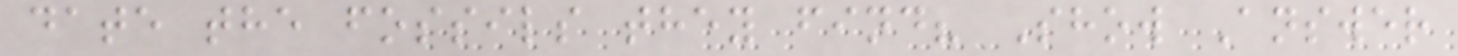date the fossils they find? Show Answer
